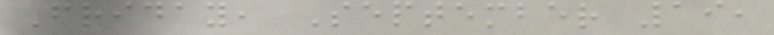Friday, September 19,
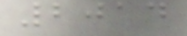2014
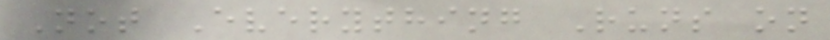Not Everything Runs on
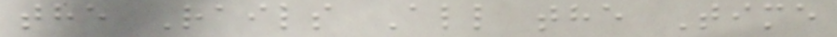the Rails All the Time
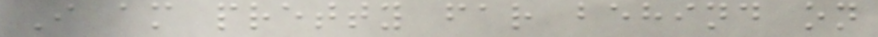I am pretty far behind on
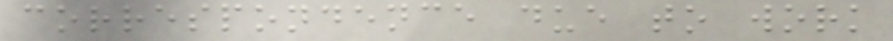correspondence due to work
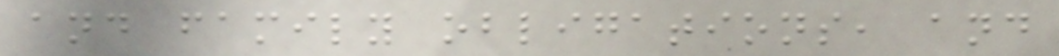and family obligations, and
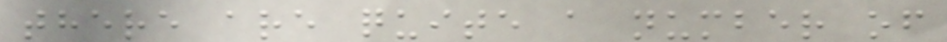there are quite a number of
